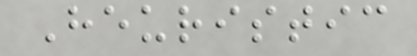Heuristic
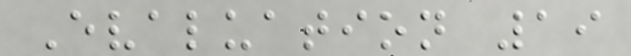Evaluation 19
